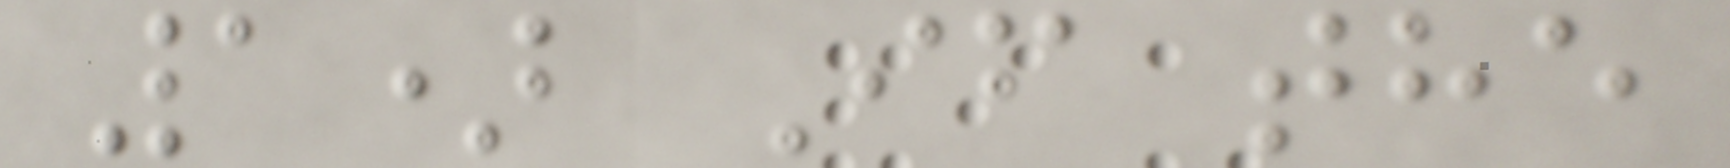1) If the
